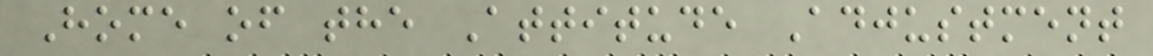Home of the Attitude Adjustment
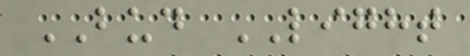BUD LIGHT
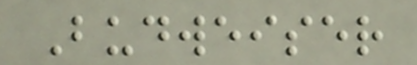Budweiser
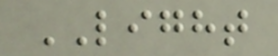LIGHT
